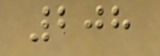208
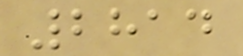2814
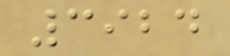3924
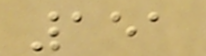151
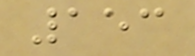153
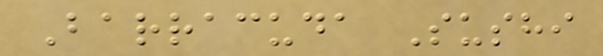Barracuda Sushi
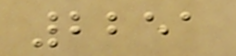2251
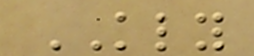KLY
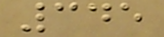345
